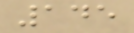145
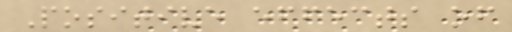Positive effects of
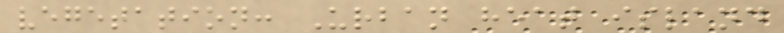vegetation: Urban heat island
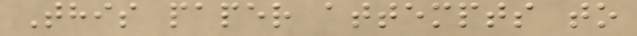This paper attempts to
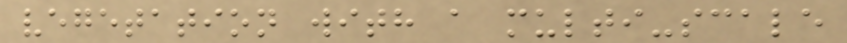vegetation with a multi-scale
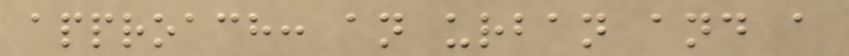approach: an urban and a
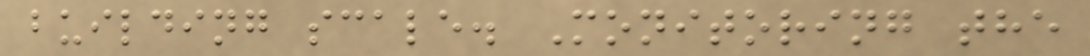building scale. Monitoring the
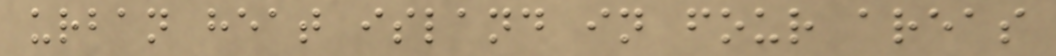urban heat island in four areas
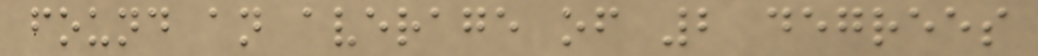found an average of 2 degrees
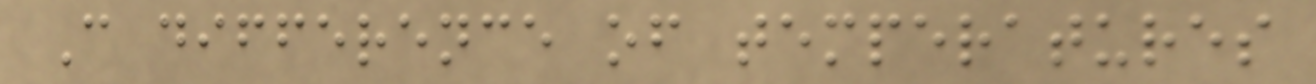C difference of temperatures
